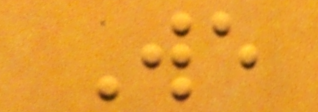We
